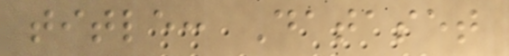title: Dataset
